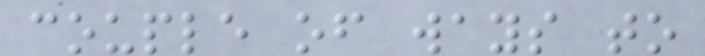couple of ways to
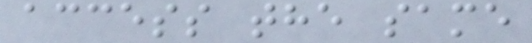access the same
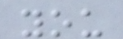you
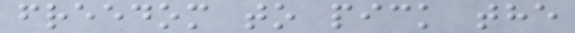freedom to pick the
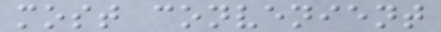most convenient
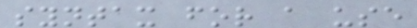syntax for a use
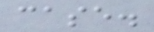case.
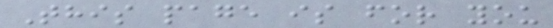This page is for you
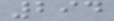294
